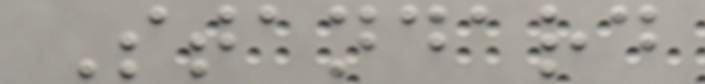Standard
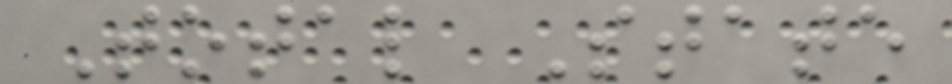Total State
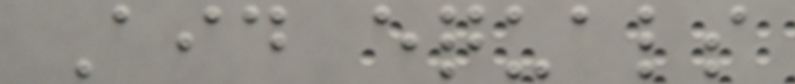Aid equals
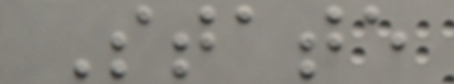State
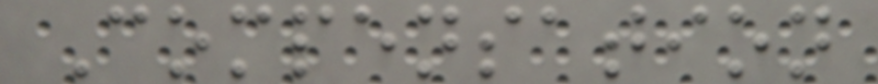Compensation
